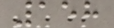158
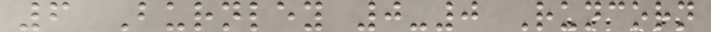6 Burnley 0-0 Runcorn
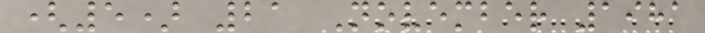(5) 21 November 1981
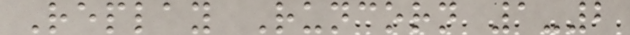Replay Runcorn 1-2
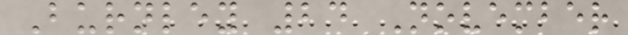Burnley 24 November
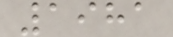1981
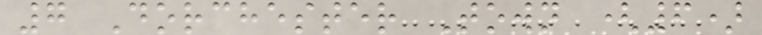7 Dorchester Town (6)
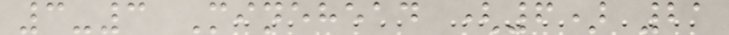3-3 Minehead (6) 21
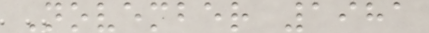November 1981
